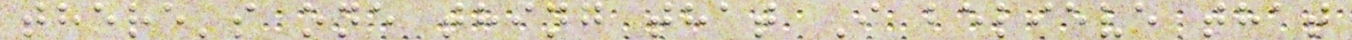there's one thing that I believe that
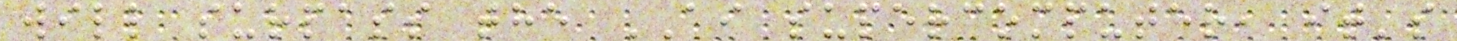will surpass the AI supercomputer, it's
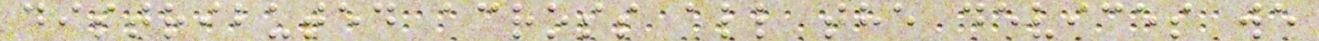distributed across all the devices we
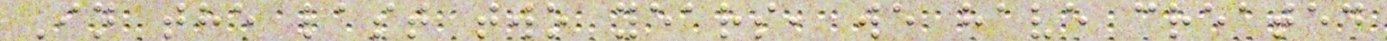In the last two years, we have created
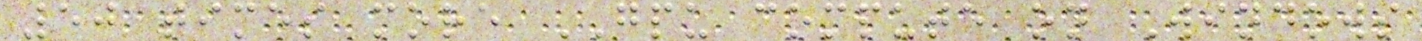50 times more GPU compute on Windows
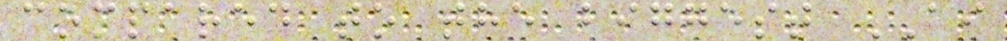compared to the biggest AI
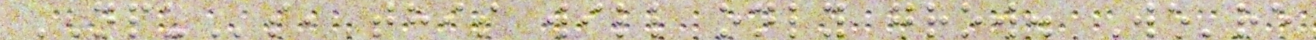NPUs, this will only grow. We're
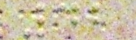42
